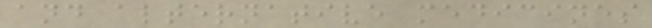and alternative medicines
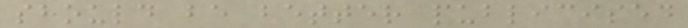should be better publicised
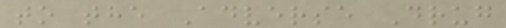to the Adverse Drug
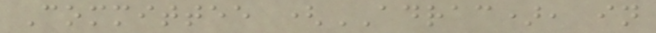Committee (ADRAC), in
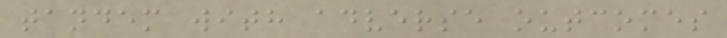tandem with adverse outcomes
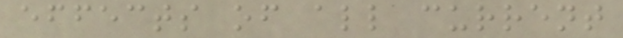effects of all current
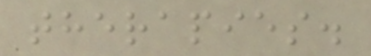therapies.
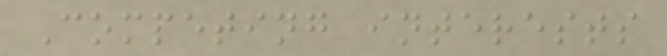Competing interests
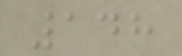148
